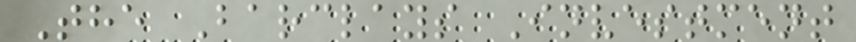The Barclays Investment
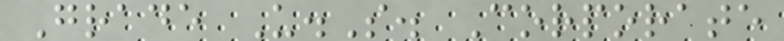Grade U.S. Corporate
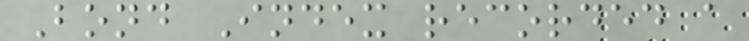Bond Index recorded a
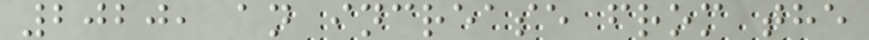2020, an increase from the
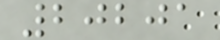20201
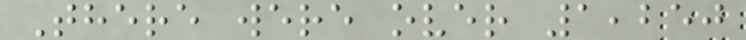There were over 1,250
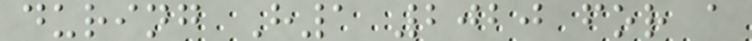during H1 2020 for a
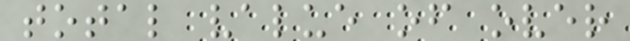total value of over
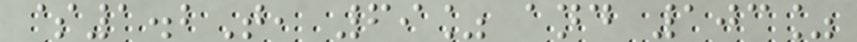$1.2T, 69% and 103%
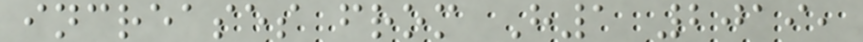increases from H1 2019,
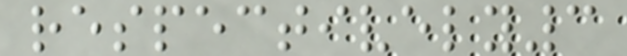respectively3
